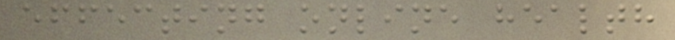effecting online health
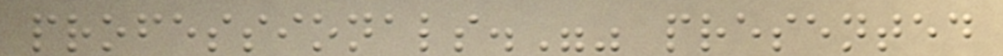professionals."" presented
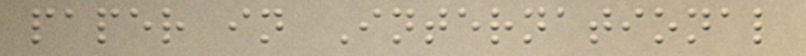paper in International
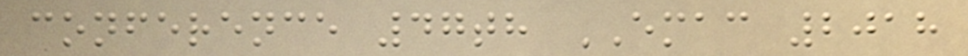conference 47th EMAC 2018
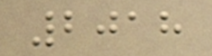2018
